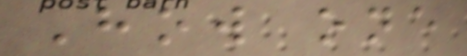How one
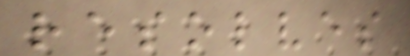resolves
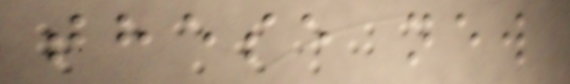these new
